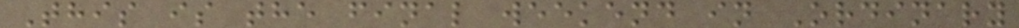This is the final weekend in Ordinary
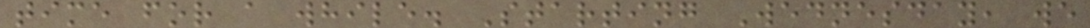time for a while. Starting Wednesday, we
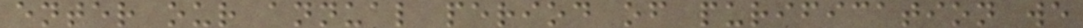enter our annual period of purification we
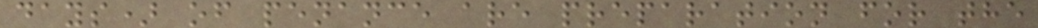days) of penance are preparation for the
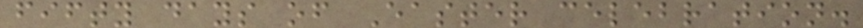fifty days of Easter celebration.
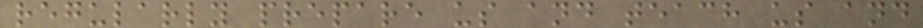regularly prepare us and teach us and
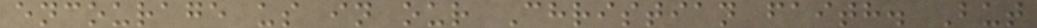encourage us in our Christian faith. But
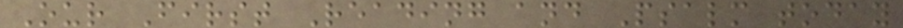Our First Reading and Psalm today
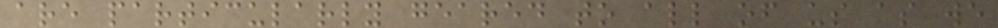are particularly geared to all of us as we
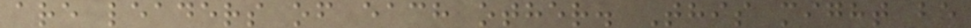are leaders of each other. This might be
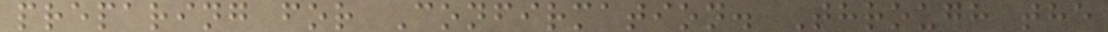preparing for Confirmation. Through the
